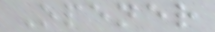Opener
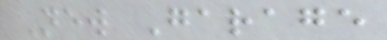New Garage
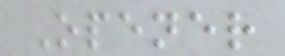Opener
